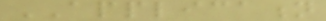APPLICATION
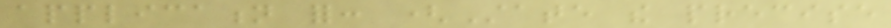application for: (State the precise
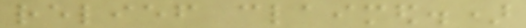relief claimed.)
